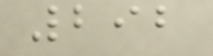292
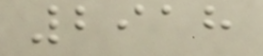2918
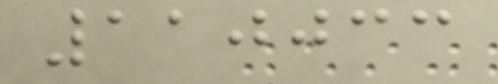110033
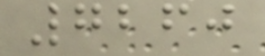7260
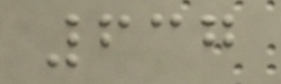637
